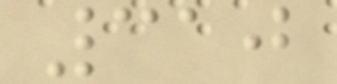310
